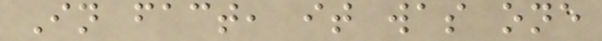In fact, it was one
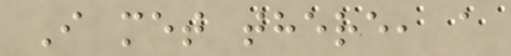I met there, a
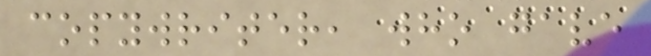copywriter, who gave
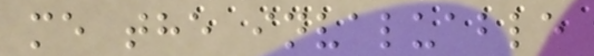me the invaluable
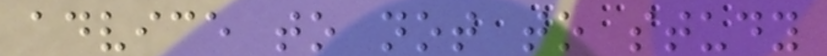advice to not to study
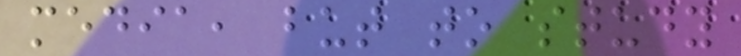media, but to study
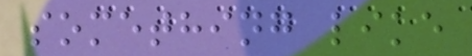something like
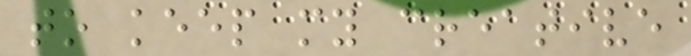to keep my creative
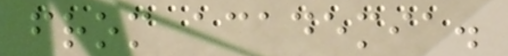from academia.
